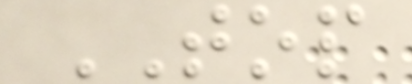TOP
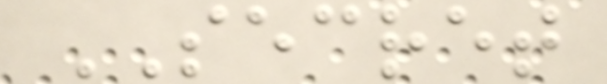SECRET
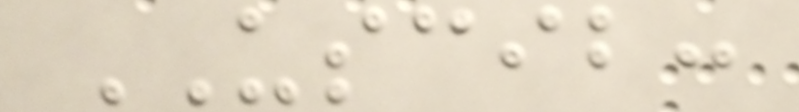USCIB:
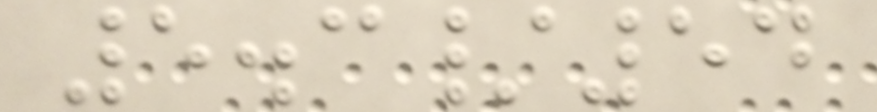5.3/54
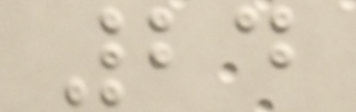24
